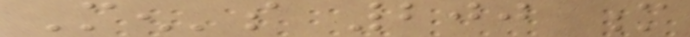Men's 200 m
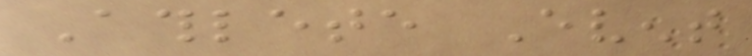Athlete Event
